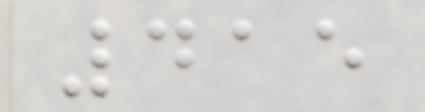415
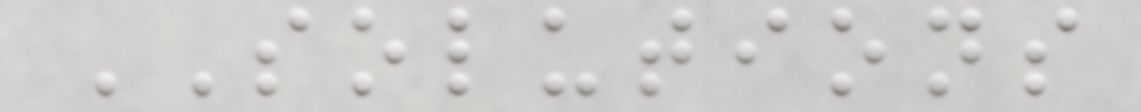SOLUTIONS
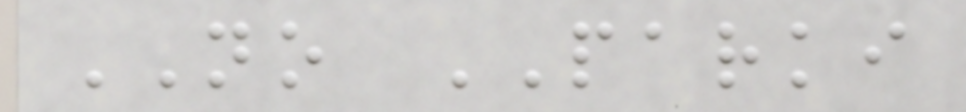NO PARKI
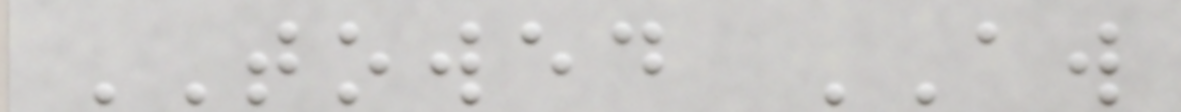TOWED AW
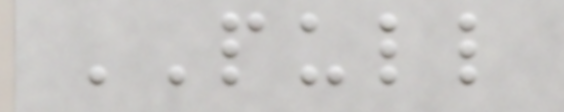PULL
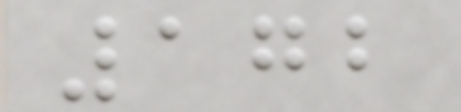172
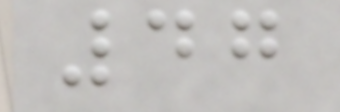47
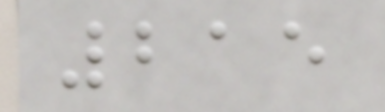215
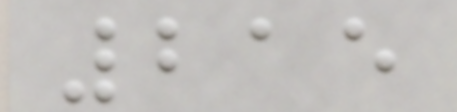215
